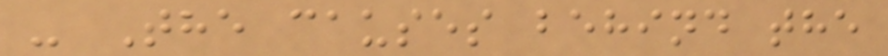- The causes behind the
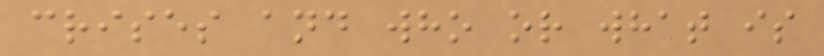crises and who or what is
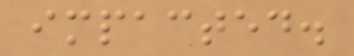impacted.
